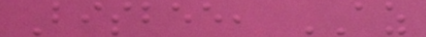Bisbee, AZ
